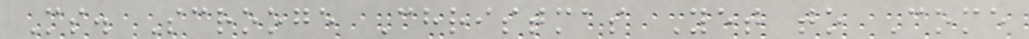Ms. Scrooge Christmas Yet to Come
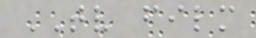TV film
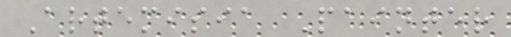Artemisia Painter
